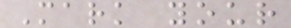Mark your
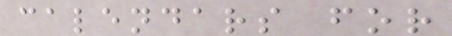calendars for
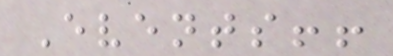Events!!
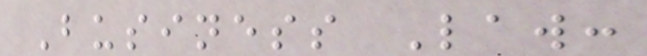Business Law:
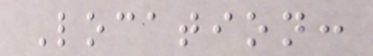Location:
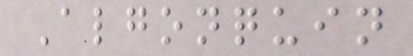Algonquin
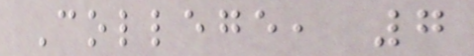College, 7
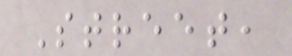Street,
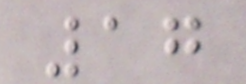17
